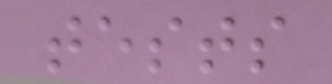tests
